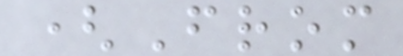(From
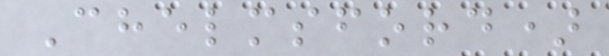Chelmsford)
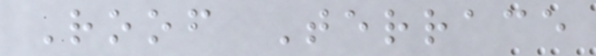Roof Terrace
